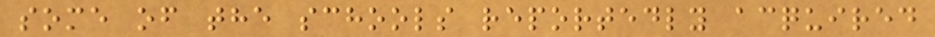some of the schools reportedly acquired
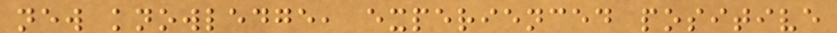new knowledge, experienced positive
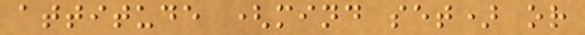attitude (mind set) or
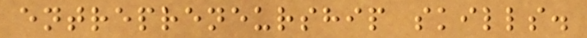entrepreneurship skills.
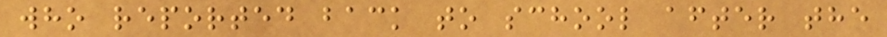who reported back to school after the
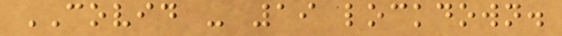COVID - 19 lockdown.
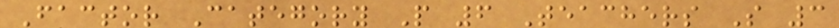Factor Category P 6 Teachers S 3
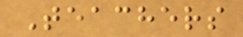Teachers
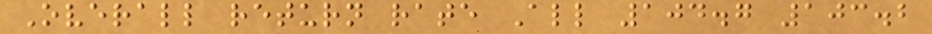Overall return rate All 104.7 103.2
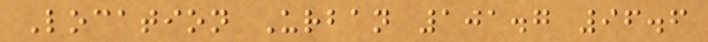Location Urban 101.7 96.6
